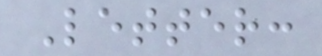Letter:
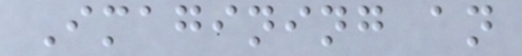Imagining an
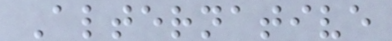Alternative
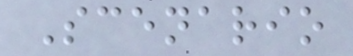Scenario
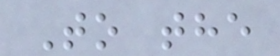To the
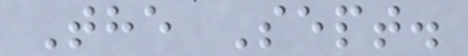The Sept.
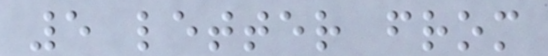5 letter from
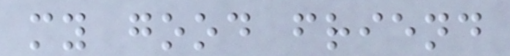my good friend
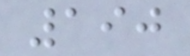190
